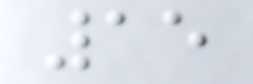15
